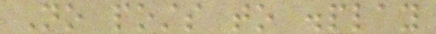No posts to display
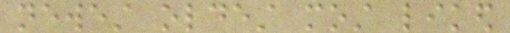newest oldest most liked
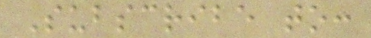Subscribe to:
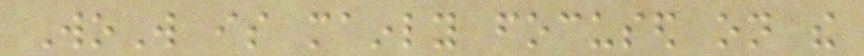WoW is mainly focused on the
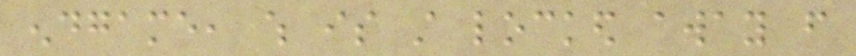endgame, which is still locked away from
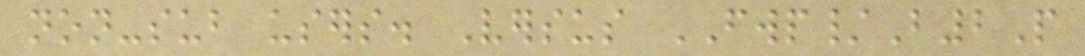non-sub users. Versus FWP/B2P
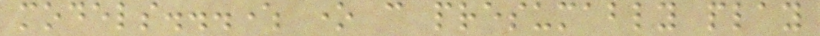models...where one can presumably play
